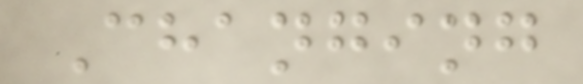Changing
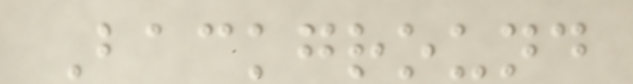Background
